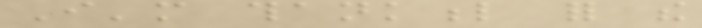I'm thankful for the
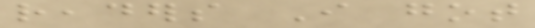readers I got
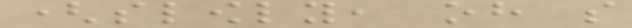(slowly, oh so
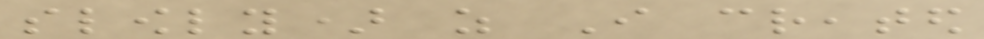slowly) as I created
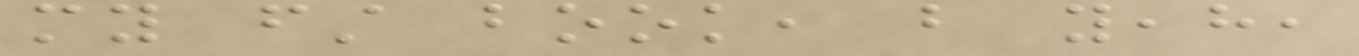my first book, but yeah,
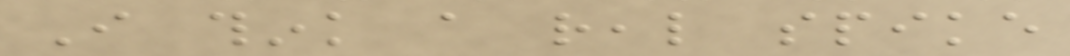I think a real spike
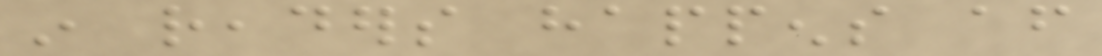in readers happens after
